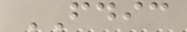FDIC
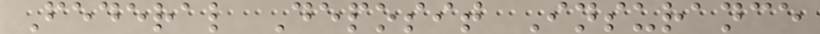Federal Deposit Insurance
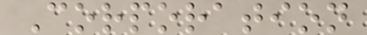Corporation
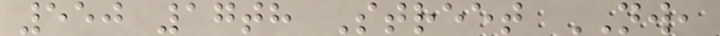550 17th Street NW,
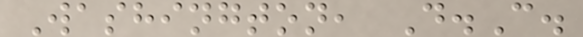Washington, D.C.
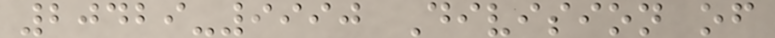20429-9990 Division of
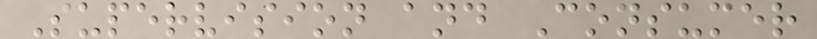Supervision and Consumer
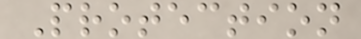Protection
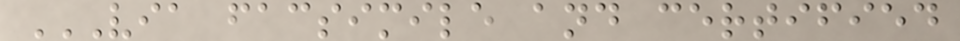VIA FACSIMILE AND CERTIFIED
